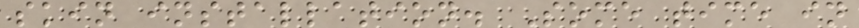skin installation. Some time in
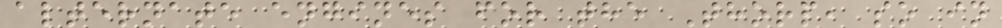alternate engines for the Thorp, so in
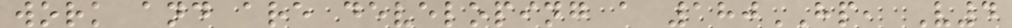work and are developing a 180HP, V4
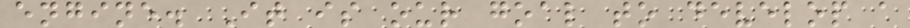engine. It is our goal to develop a
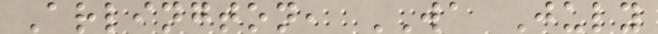Arlington, WA July
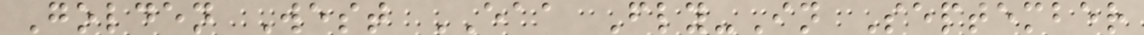Golden West EAA Fly-In September
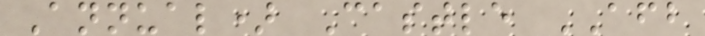Annual) Castle AFB
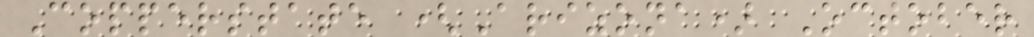Copperstate (Arizona) October
